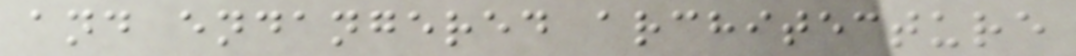and endangered architecture
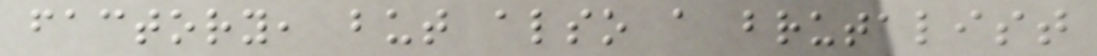factory, but also a brutalist
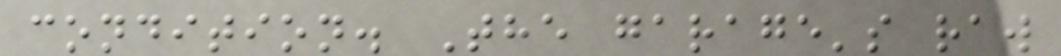condition. The garage's raw
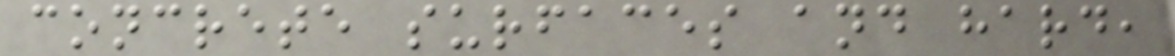concrete surfaces and hard,
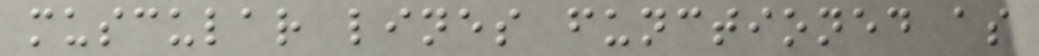muscular lines functioned as
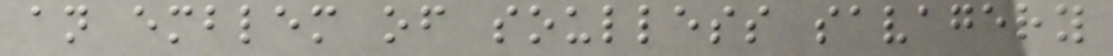an emblem of soulless savagery
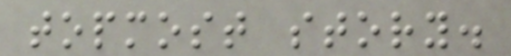topmost story.
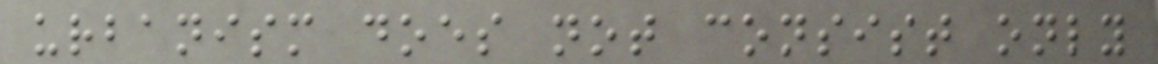urbanism does not consist only
